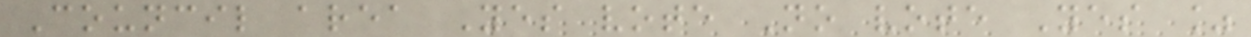Council area Yes vote No vote Yes %
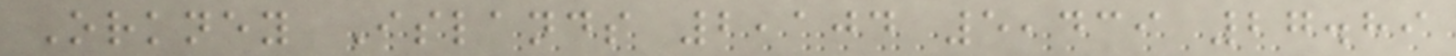Orkney Islands 2,104 5,439 27.89
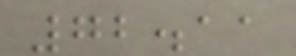72.11
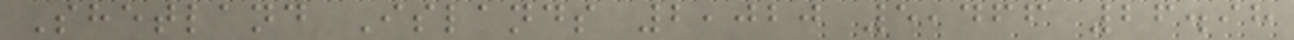Shetland Islands 2,020 5,466 26.98
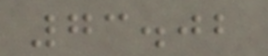73.02
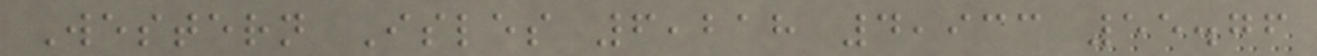Western Isles 6,218 4,933 55.76
